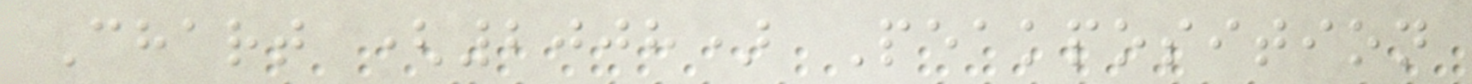Chart (2008) Peakposition
